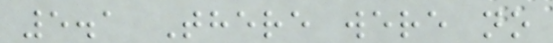5.1 There were no
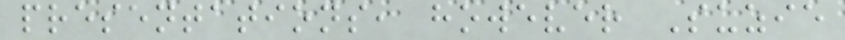presentations, however Suzie
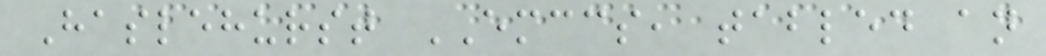Haslehurst EMCCS, tabled an
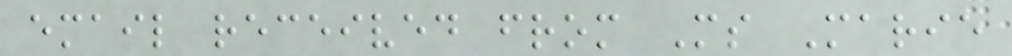email received from Ms Marie
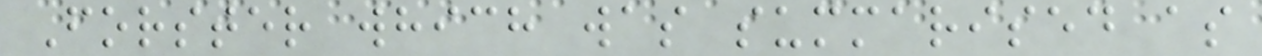Forster which was summarised as
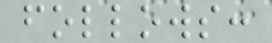follows:
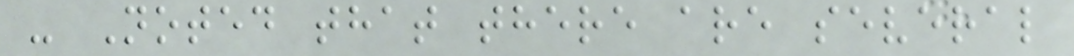- Noted that there are several
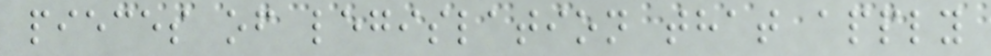pieces of legislation that apply
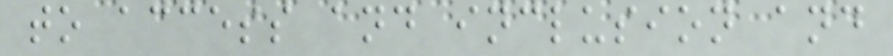to access and inclusion and
